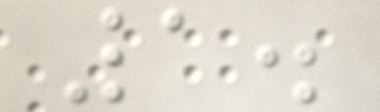1.
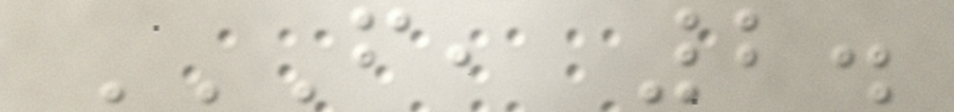F, 2.
